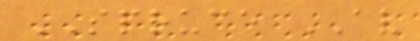SPRUCE AV
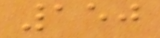150
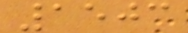1503
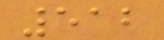512
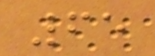65
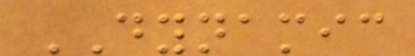DYNAMIC
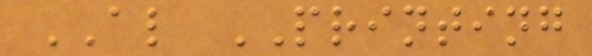AL PRINTING
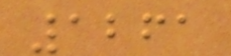1261
